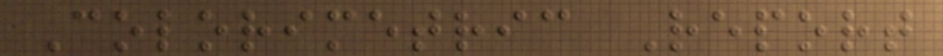Colorimetric Report
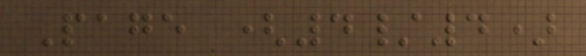Page (4/4)
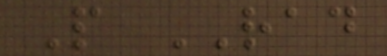P RAD
